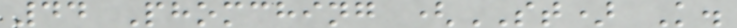44 Phomching (ST) K.
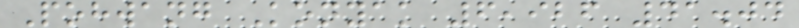Pohwang Konyak 6,926 41.04
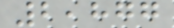2,877
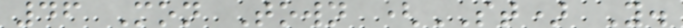46 Mon Town (ST) Y.
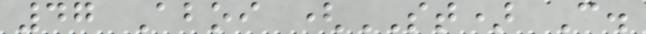47 Aboi (ST) C.
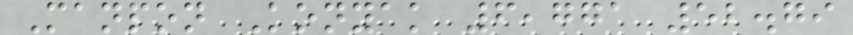Manpon Konyak 6,771 52.79
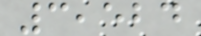3,524
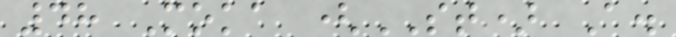48 Moka (ST) A.
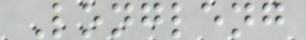Longleng
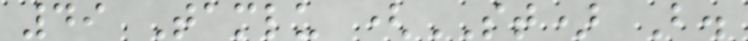49 Tamlu (ST) B.
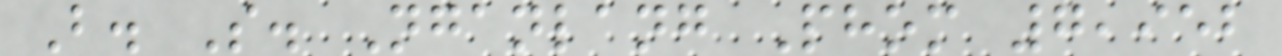B. S. Nganlang Phom 7,952
